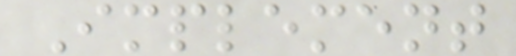Implement
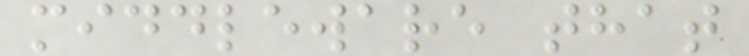middleware that
